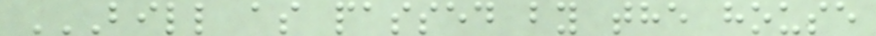BILL AS PASSED BY THE HOUSE
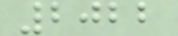2022
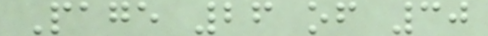Page 26 of 30
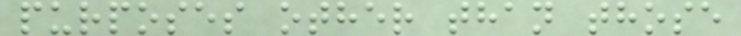purposes other than those
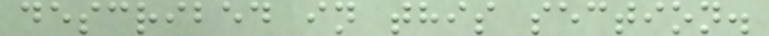described in this section.
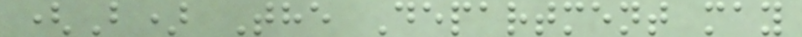(B) The Department may
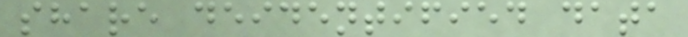share deidentified data
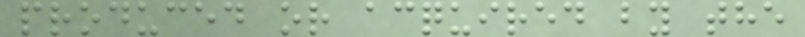produced or acquired by the
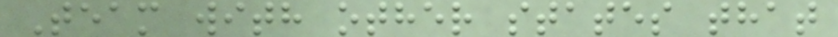Team with other states that
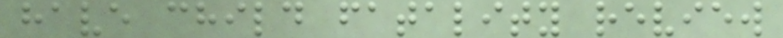have child fatality review
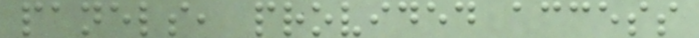panels, provided access
